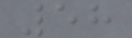58
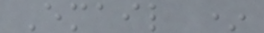Email *
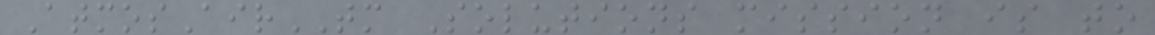AtmosAirTM Solutions mission is to
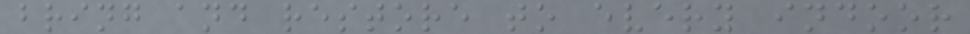bring and restore to every indoor
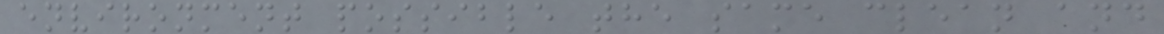environment possible the same clean and
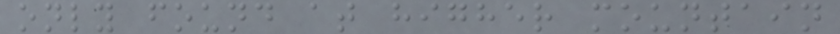only found at higher mountain
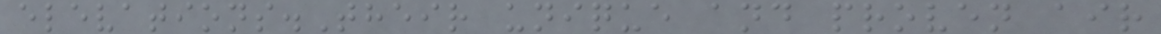elevations.Their unique and proven air
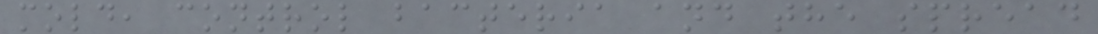mold, control bacteria and the spread
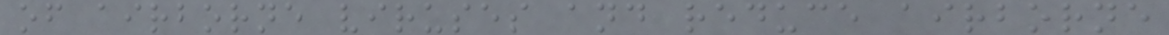of airborne viruses and reduce airborne
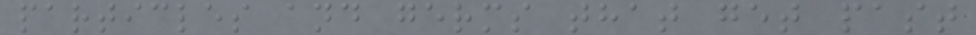particles and germs that get past
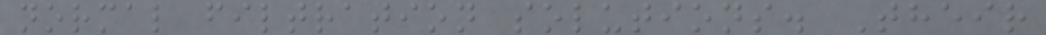normal filtration solutions. Their
